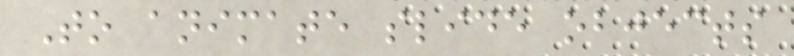To animate slide objects
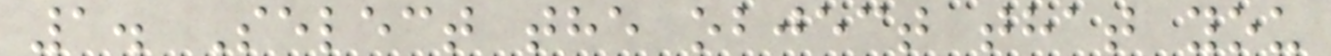1. Select the object that you
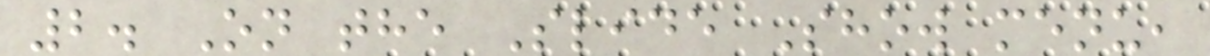2. On the Slide Show menu,
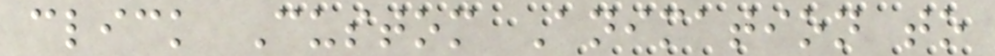click Custom Animation to
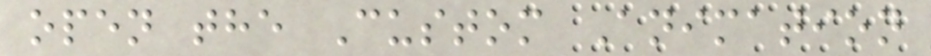open the Custom Animation
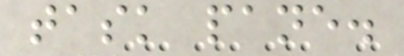task pane.
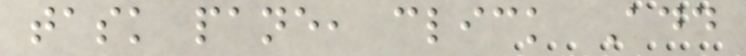task pane, click Add
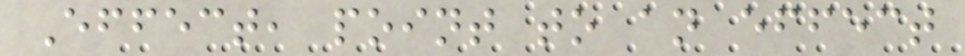Effect, point to an effect
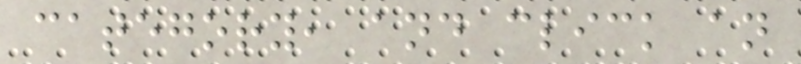category, and click an
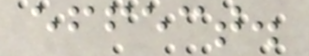effect.
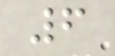6
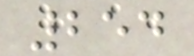254
